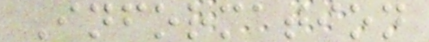Information
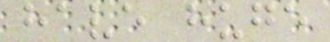have huge
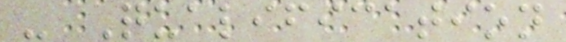- Qualification
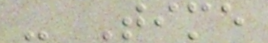- Time
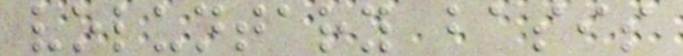voluntary basis
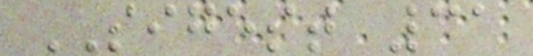SIGEST 31
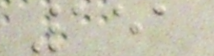151
